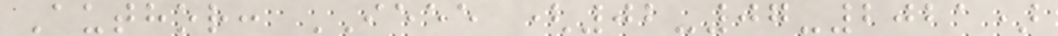Author: IEEE (02-07-2021)
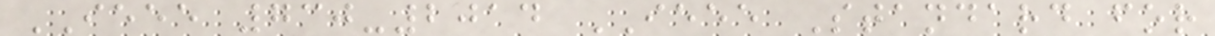IEEE 730-2014 IEEE Standard for
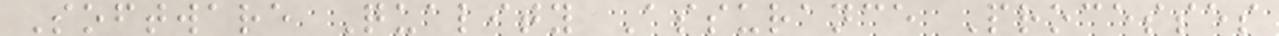Software Quality Assurance Processes
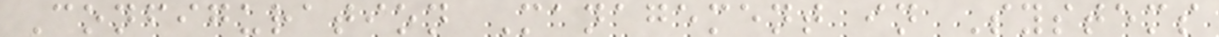Configuration Management in Systems
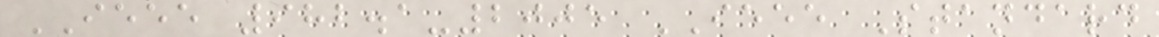IEEE 982.1-2005 IEEE Standard
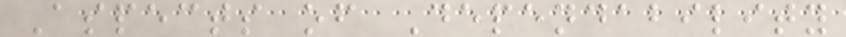Aspects of Dependability
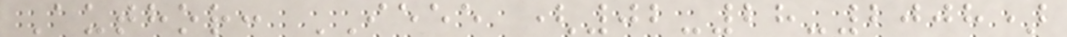Author: IEEE (02-28-2008)
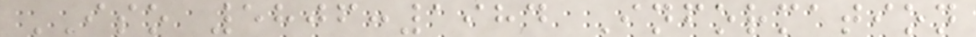ISO 5806:1984 Information
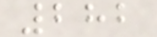282
